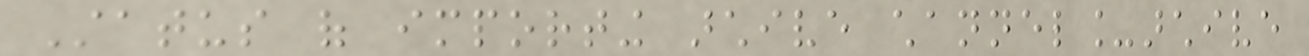Status of importing archive channel_archive
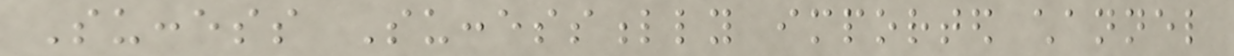Success Successfully imported channel
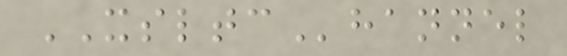XSLTChannel
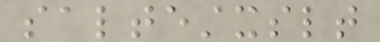saltestxslt
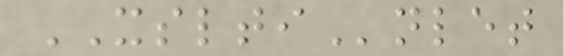XSLTInlet
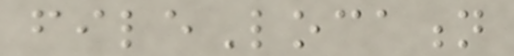fileLocation
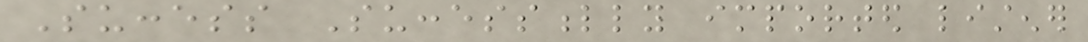Success Successfully imported listener
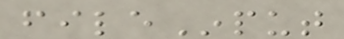fileInput
